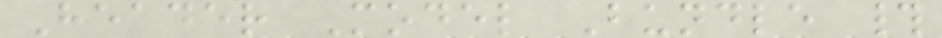Header Model Bundle #
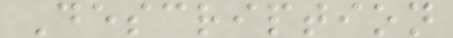Description
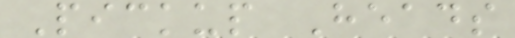Pickup Heads
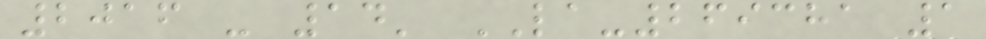2016 - 14' LA-269381 1
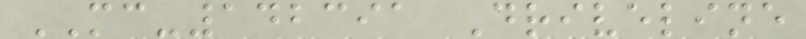MC-142391 Driveline
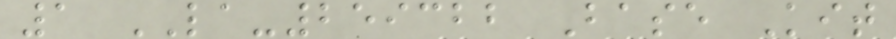1 LA-259322 Base Kit
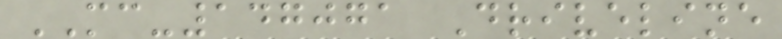MC-147071 Driveline
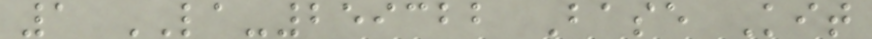1 LA-259322 Base Kit
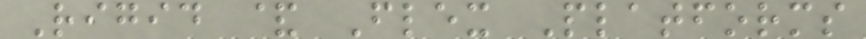Rigid & Flex Platforms
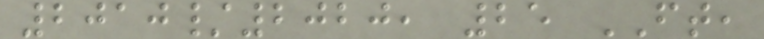2010/2020, 25 FT,
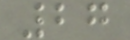27
